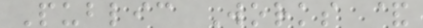Public Works &
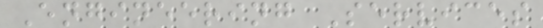Engineering Services
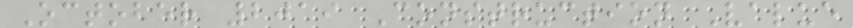October 2019 Construction Value
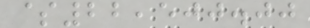$22,500.00
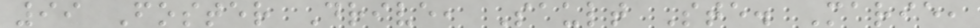99 Foster Drive, Sault Ste. Marie,
